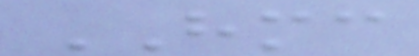HMC
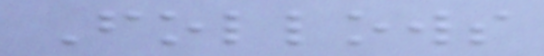Follows
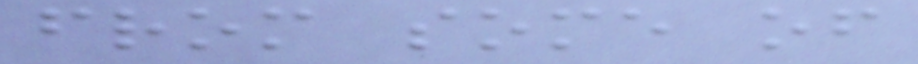from some of
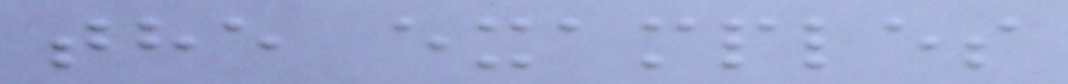the examples
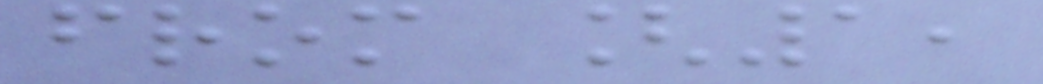from [1,
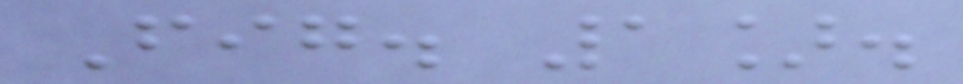Fig. 1].
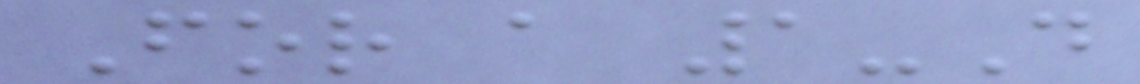For a 1-D
